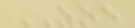ZOE
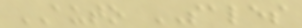AUTO SALES
